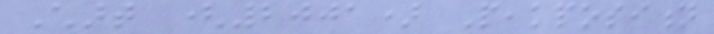Chart (2001) Peakposition
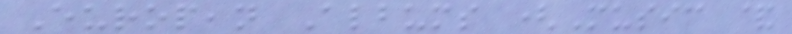European Albums (Music &
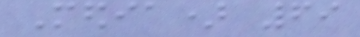Media) 69
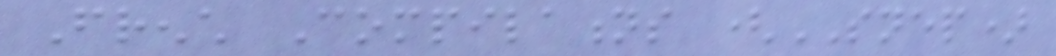French Compilations (SNEP)
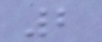2
